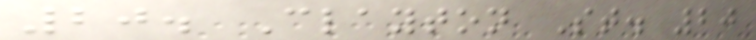20. Clayton St. 20
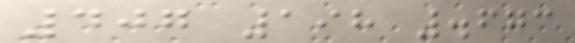407 198 .673
